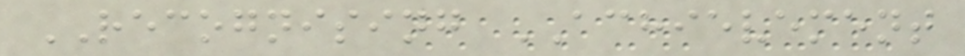RECOGNISING ACHIEVEMENT
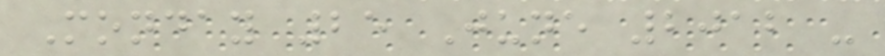Monday 25 June 2012 -
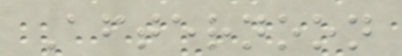Afternoon
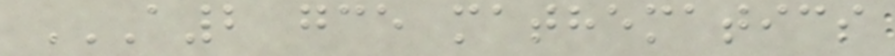A2 GCE MATHEMATICS
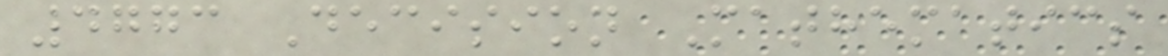4773 Decision Mathematics
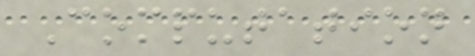Computation
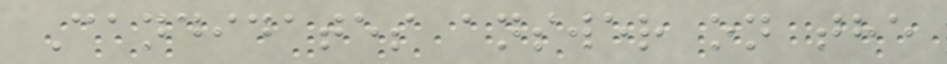Candidates answer on the
